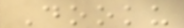Dooku
